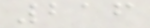216
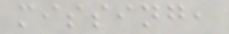missing,
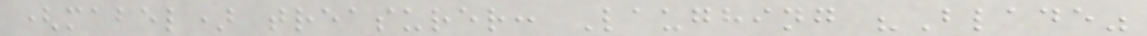(mabel) treasurer: Laughing "Blade"
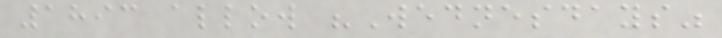1893 allow "Wednesdays"
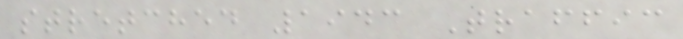stretched 1943 Traffic
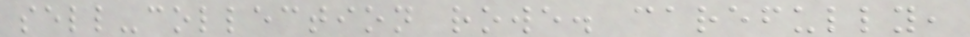sell-collection rowe. carefully,
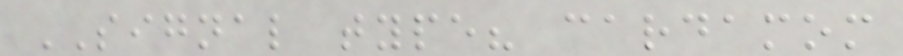SIGNAL type? cardamom
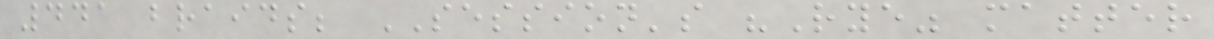441 braids; SESSION's "Rye" matter
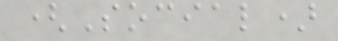(Social)
